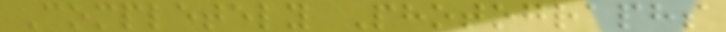Completely Photographs
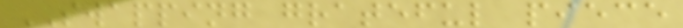SWAPPING grateful piece
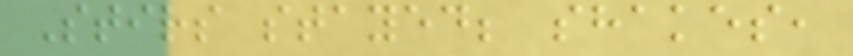Stirs stayed; shakes,
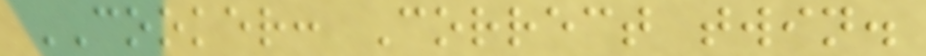COOKER: Correct twin.
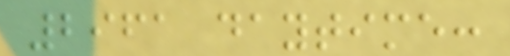2961 daytime:
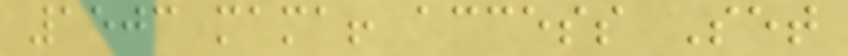1503 mama! access Set
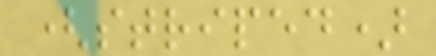(striped)
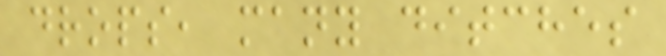drops, many ditches
